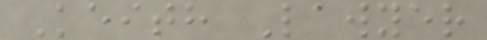Keith Lawyer
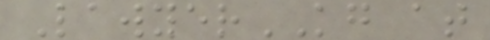LawyerKG at
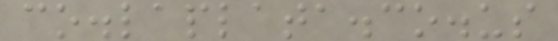co.laplata.co.us
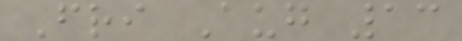Fri Aug 13
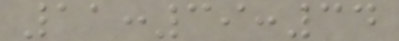11:39:34
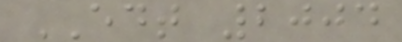EDT 2004
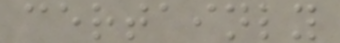certainly
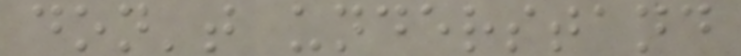don't understand
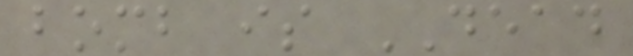bomb is DEAD
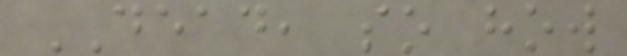DEAD, so how
